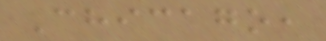Chicago,
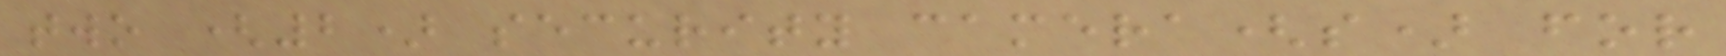two (2) security camera(s) for
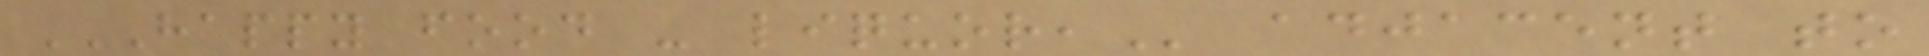HAPPY FOOD - LIQUOR, adjacent to
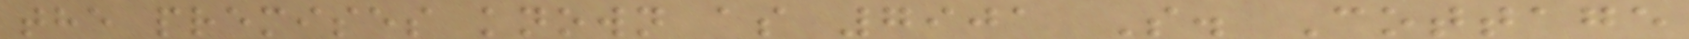the premises known as 7901 S. Cottage
